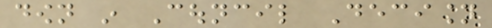down in Council Decision
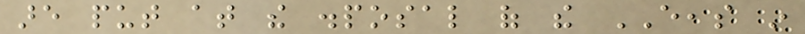are put at the disposal of the EEAS in
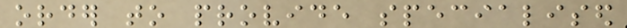order to provide specialised
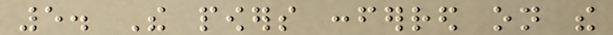5. The powers conferred on the
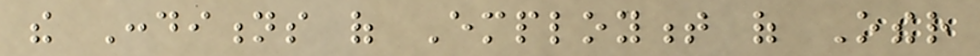the Conditions of Employment of Other
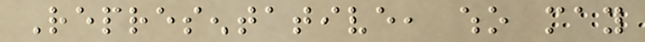Representative, who may
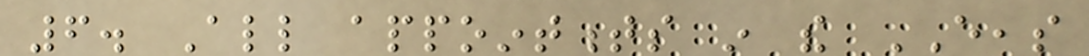6. All appointments in the EEAS
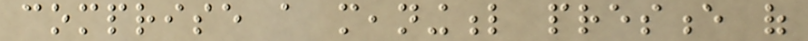comprise a meaningful presence of
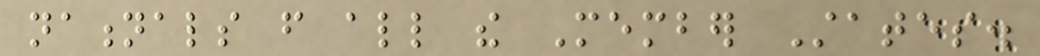nationals from all the Member States.
